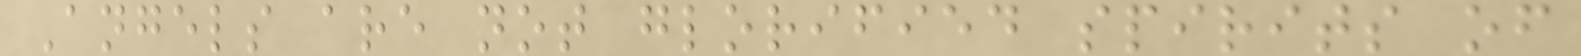Angels are not glorified spirits of
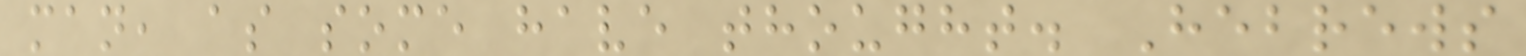man, as some have thought. Hebrews
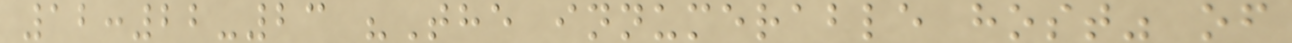12:22-23 "The innumerable host" of
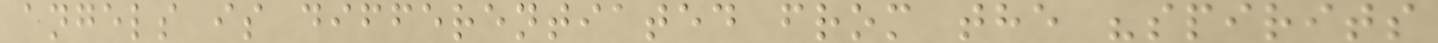angels is differentiated from the "spirits
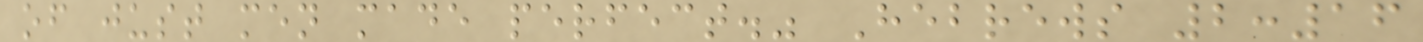of just men made perfect." Hebrews 2:16
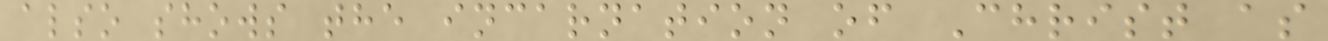also shows the incarnation of Christ as
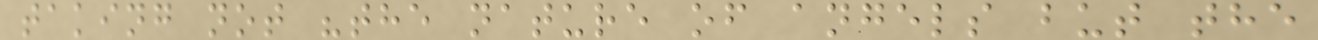taking not "the nature of angels but the
